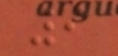9
